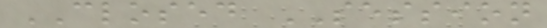CLOSED SESSION
